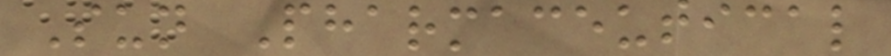Sun Pharmaceutical
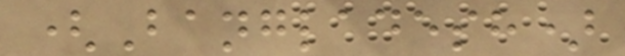(Bangladesh)
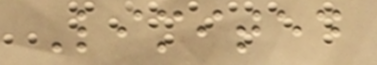Limited
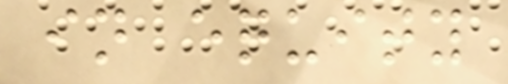in equity
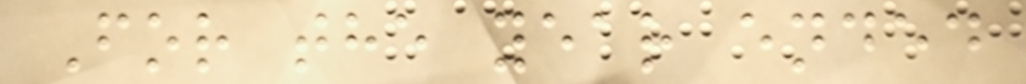For the year ended
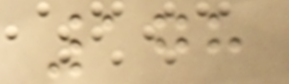178
